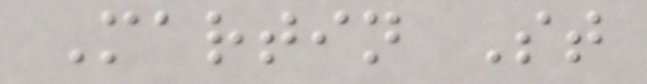Martin St
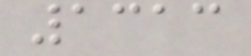1313
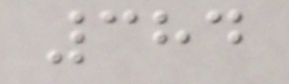384
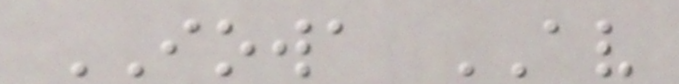IOWA AV
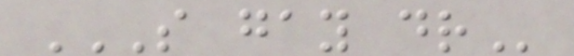S GAY DR
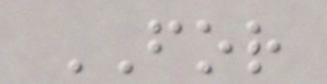FOR
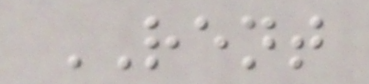RENT
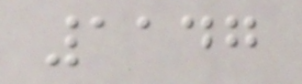1147
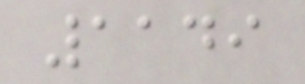1149
